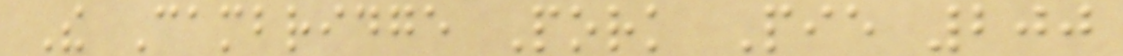The Cambridge Pork Pie 200
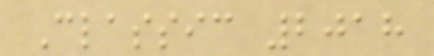Classic 2018
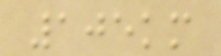105km
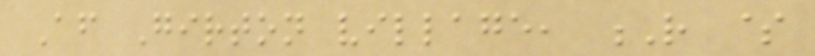After Girton village, R $
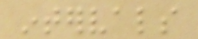intervals
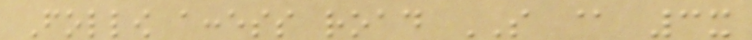Follow access road SO @ 3x
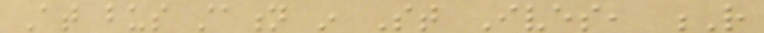At bus station in St Ives, R
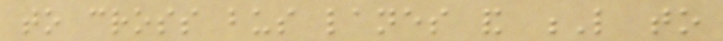to cross bus lanes and L to
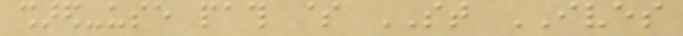shared-use path $ ST IVES
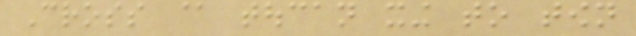Cross @ toucan xing to town
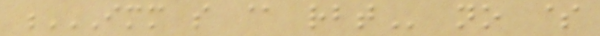IMM SO @ RBT no $
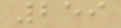259
